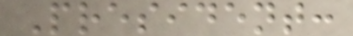President:
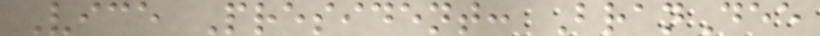Vice President: BranDee
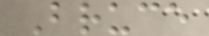Bruce
